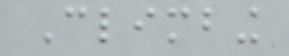Climbing
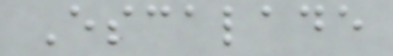Escalade
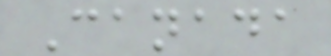Canada
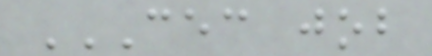CEC JOB
